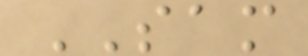SAM
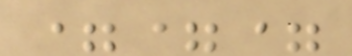===
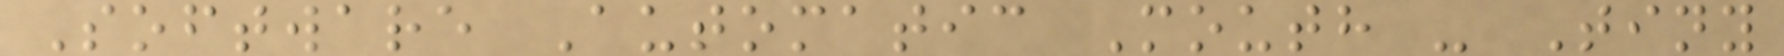Software Automatic Mouth - Tiny
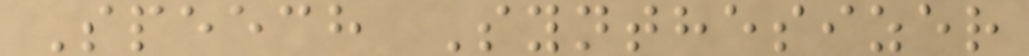Speech Synthesizer
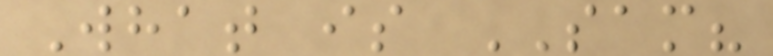What is SAM?
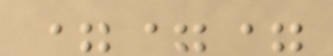===
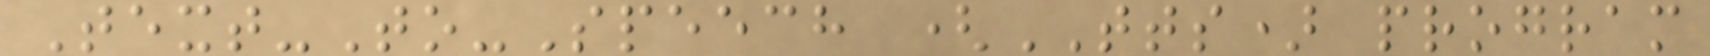Text-To-Speech (TTS) program
